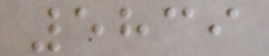5839
